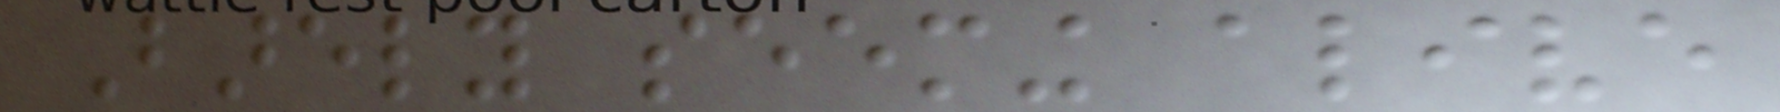Barely seeming alive
